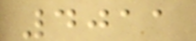4011
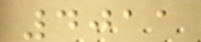4011
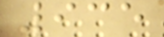935
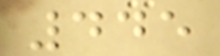445
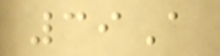39A
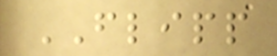FLIPP
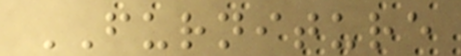FURNITURE
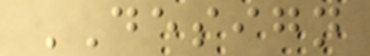DESIGN
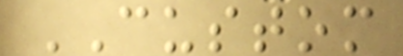CUSTOM
